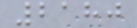2180
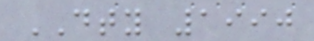DTY 1990
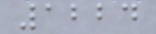1224
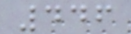446
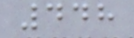448
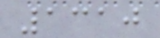1310
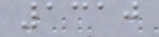1310
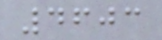4603
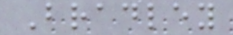Bradley
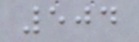504
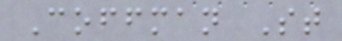Coffman St
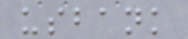usbank
